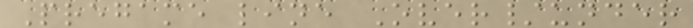Pregame line Over/under
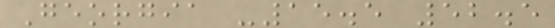Georgia -15.5 52.5
